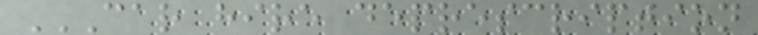CAR HIRE DEPRESCRIPTION
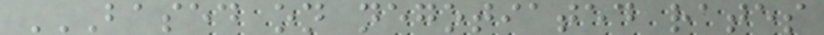BASED ON NEGOTIATED RATES
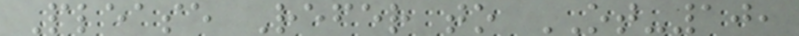Please Refer to OT-10,
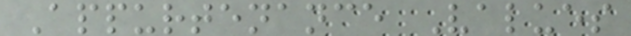Appurtenance Values
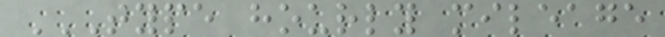TYPE HOURLY MILEAGE
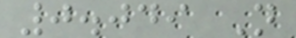0.049 N
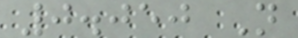0.050 N
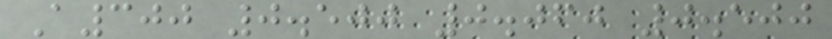A300 0.500 0.060 0.500
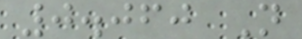0.060 N
